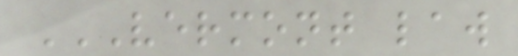VERMONT LAW
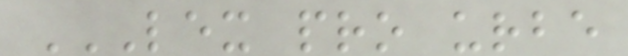LEX PRO URBE
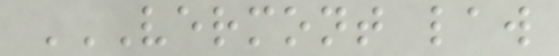VERMONT LAW
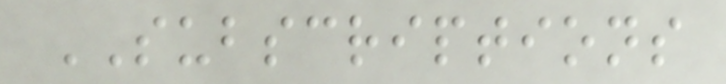SUBSCRIPTIONS
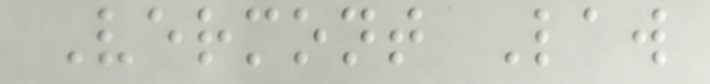Vermont Law
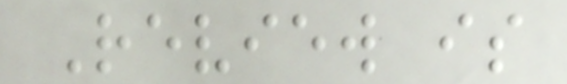Review is
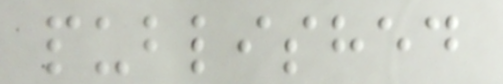published
